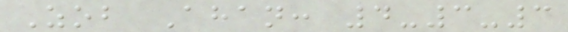Zob Ahan: 4-3-3
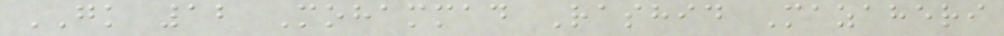GK 12 Mohammad Rashid Mazaheri
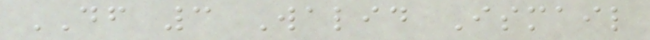DF 3 Walid Ismail
